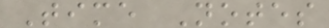Time Notes
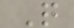Q
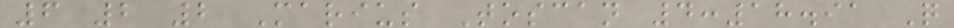6 2 2 Marius Toscan 4:18.91 Q
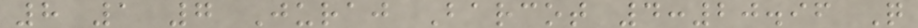8 1 7 Juraj Barcot 4:20.96 Q
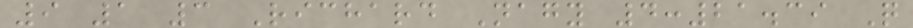9 1 3 Richard Nagy 4:21.39 Q
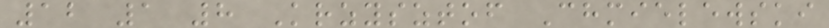12 1 8 Krzysztof Chmielewski
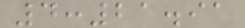4:21.91
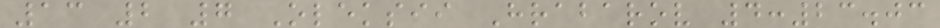13 2 7 Oleksii Hrabarov 4:23.03
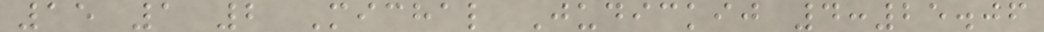15 1 2 Michal Judickij 4:25.06
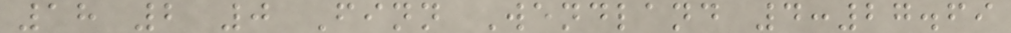18 2 0 Finn Wendland 4:27.69
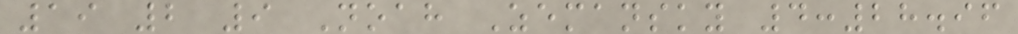19 2 9 Noah Zemansky 4:28.96
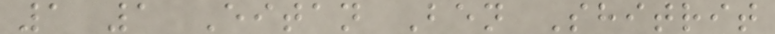1 1 Eitan Ben Shitrit
